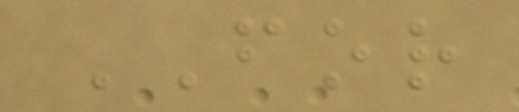FOR
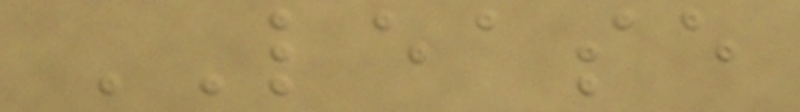LEASE
